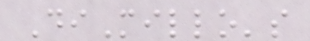DiMillo's
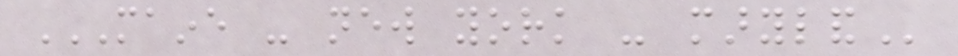MAINE - NEW YORK - MARYLAND
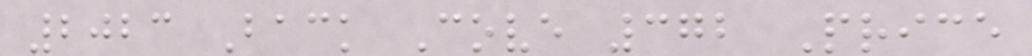2023 Back Cove 372 Price
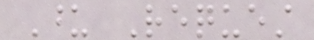Upon Request
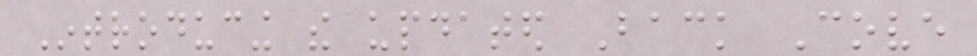Introducing the updated Back Cove
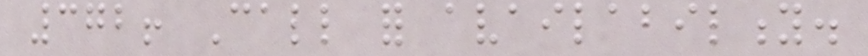372! Call for availability.
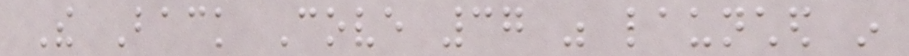The Back Cove 37 was launched in
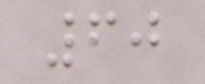60
